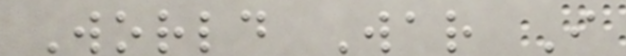World War I
